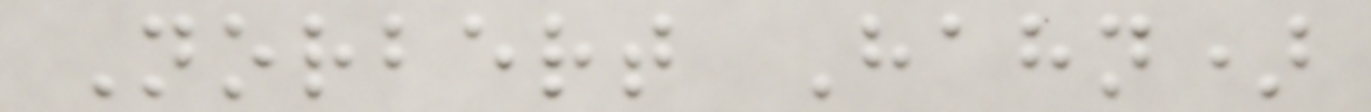Norbert Hahn)
